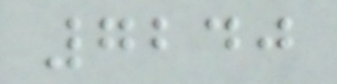7240
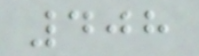408
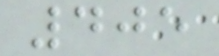405
